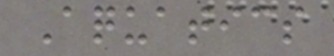Aquatics
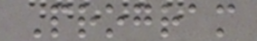Program
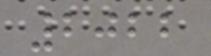2022
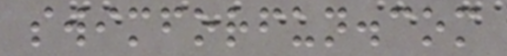swimforfun.com
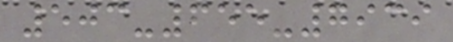503-655-7939
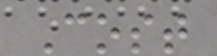Cost
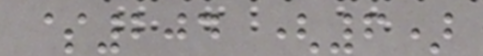$204 (6)
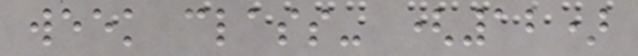week class- (12)
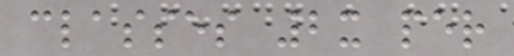classes 2x per
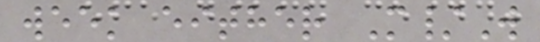week either M/W
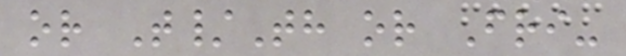or T/Th or Fri-
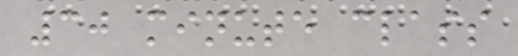30 minute class
